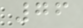76
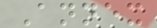Annex
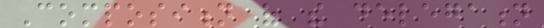Composition of the delegation
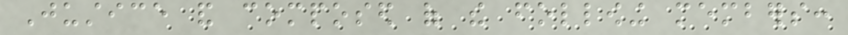Justice and composed of the following members:
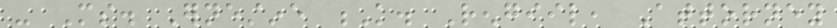- Ms. Ernestine K. Rengiil, Attorney
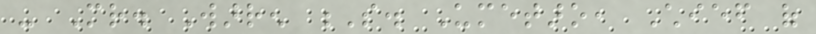- Mr. Warren S. Umetaro, Chief of
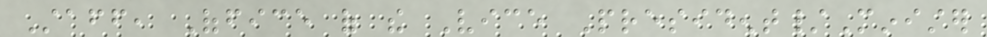Staff, Office of the Vice President/Minister
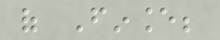of Finance;
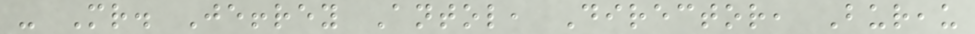- Mr. Jeffrey Antol, Director, Bureau
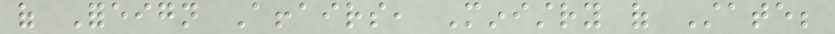of Foreign Affairs, Ministry of State;
